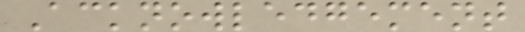Acknowledgement
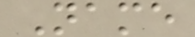Name
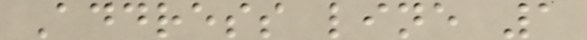Address line 1
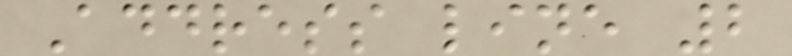Address line 2
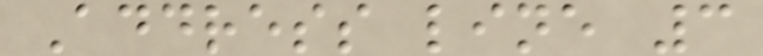Address line 3
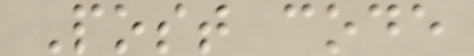Post code
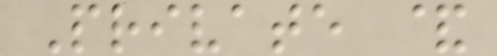Private &
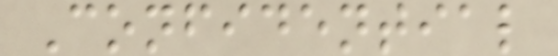Confidential
